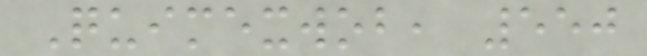Quimexwob, 550
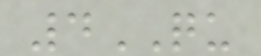4QU
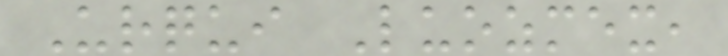Urqui Luozmex,
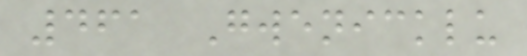461 Gwenicklu
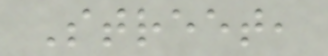Street,
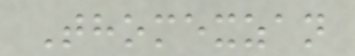Thomexzan
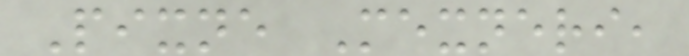Pixne Mexneri,
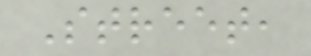Street,
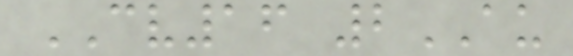CV16 2AU
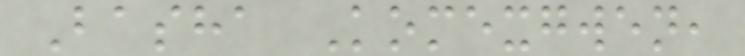Basha Komexgwen,
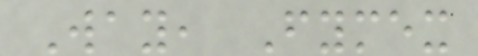Way, Fymex
